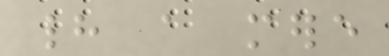had a mere
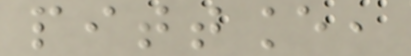pittance,
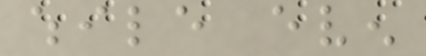while even
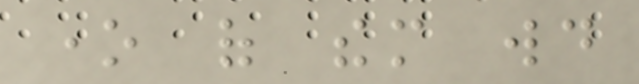one of them would
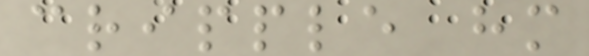cripple him
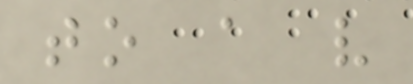to a very
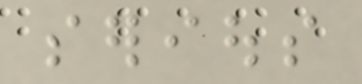serious
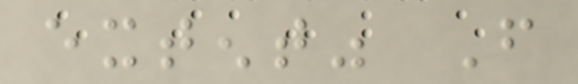extent" From
